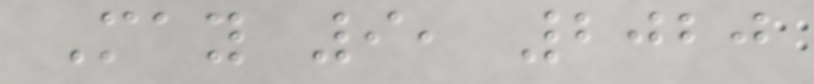May 9, 2020
